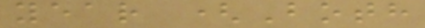year (Both
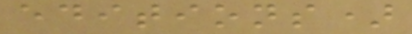editions)
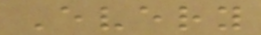Every
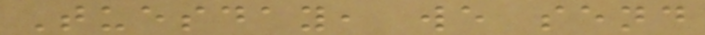Tuesday, we send
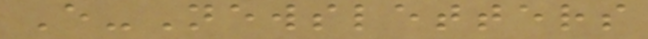E-Newsletters
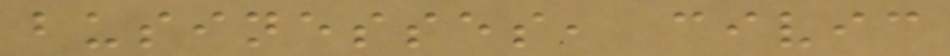businesses, civic
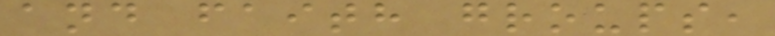and faith groups,
